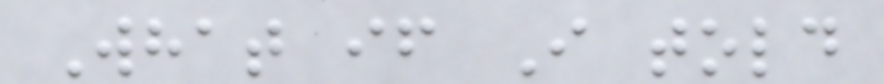What if I told
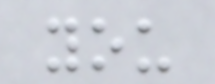you
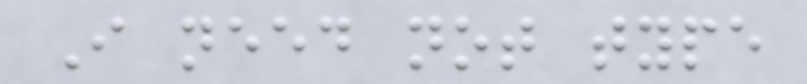I need not type
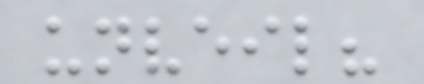unveil?
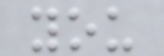you
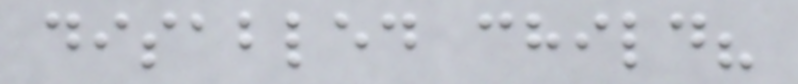disabled child?
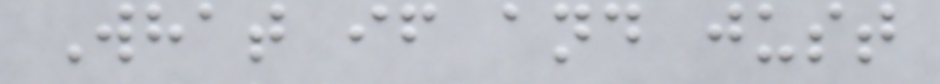What if and just
